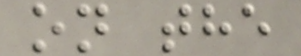on the
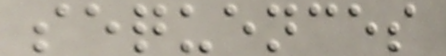sequences
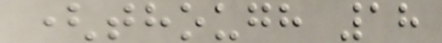(though 18
